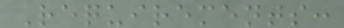Requirements:
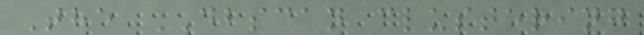The DBSCAN clustering
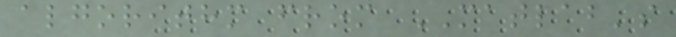algorithm from MATLAB's
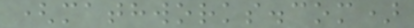(mathworks.com)
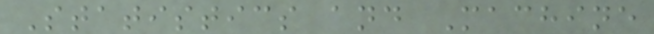Statistics and Machine
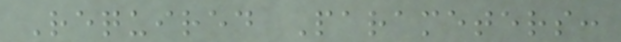Required Parameters:
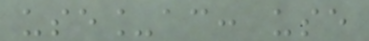use_ac: use
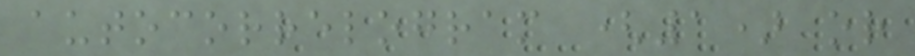autocorrelogram (1) or
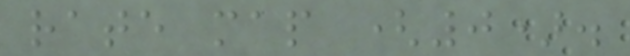rate map (0).
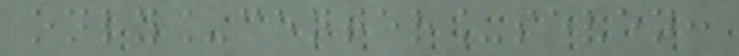only_center_seven:
